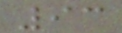93
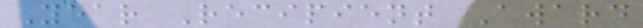Year Recipient Award
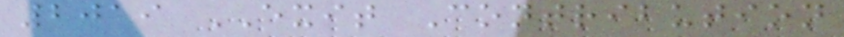2019 EXIT Contribution
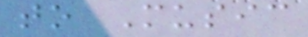to Music
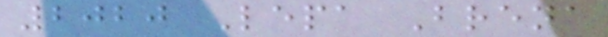2020 Lepa Brena
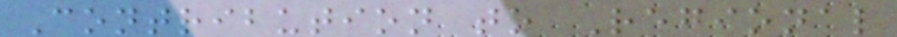Contribution to Regional
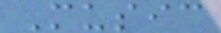Music
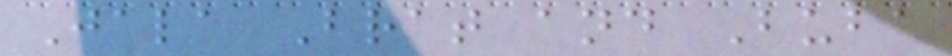Jala Brat and Buba
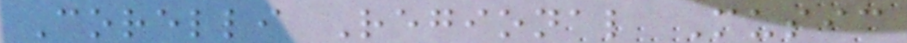Corelli Regional Music
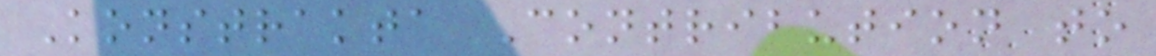Konstrakta Contribution to
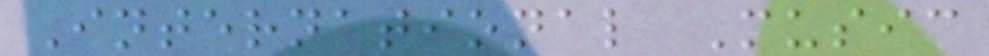International Music
